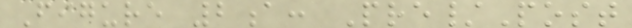Figure 2a: Pre/Post
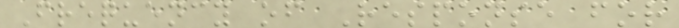Frequency of Response for
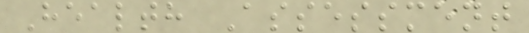Health Assessment
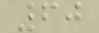60
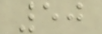50
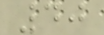40
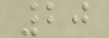20
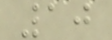10
